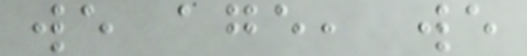we age, we
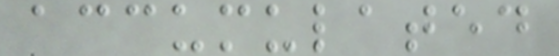accumulated
